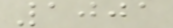1001
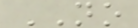NO
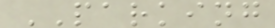PARKING
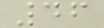46
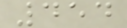454
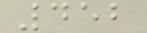452
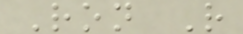Ron R
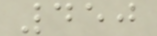450
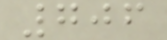706
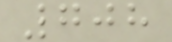708
